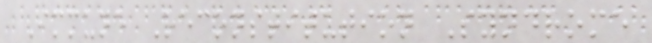Immune Reconstitution Syndrome
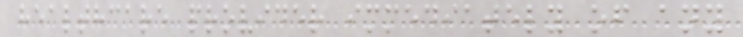healthcare provider immediately of any
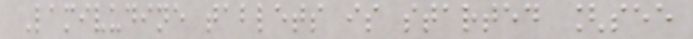Lamivudine tablets is started [see
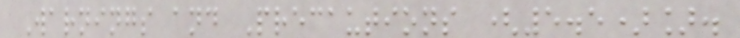Warnings and Precautions (5.5)].
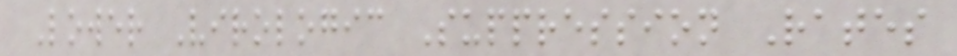Lower Virologic Suppression Rates
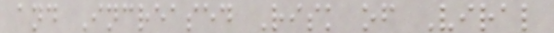and Increased Risk of Viral
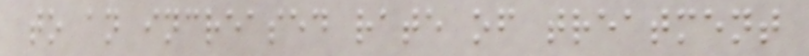to an increased rate of treatment
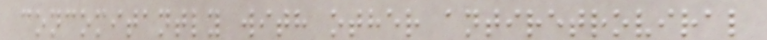concomitantly with other antiretroviral
